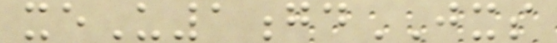xeU1gdJXS
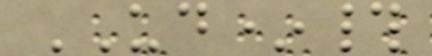UD*#
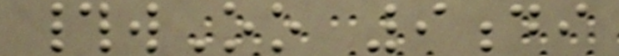#wOo 9di
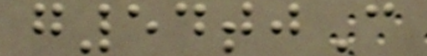g54tjC
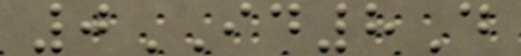0ID8D
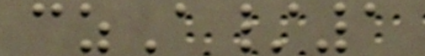czA/1
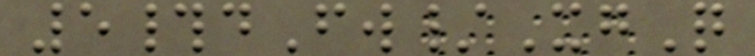5#dFw/XgQ
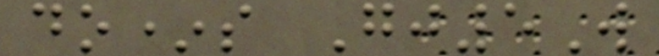do*s Gj5W
